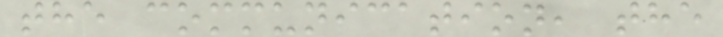the communication, the
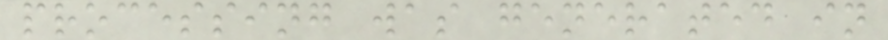processing was generated in
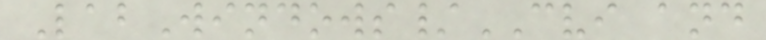LabWindows/CVI and
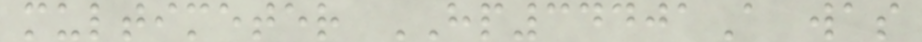multimeter HP34401A was
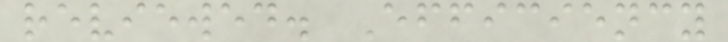reviewed. Efficiency
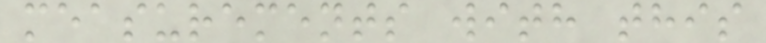measurements with this
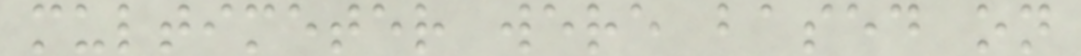multimeter were based on
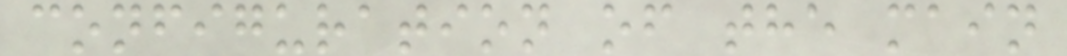configuration of the main
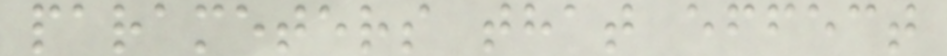parameters that effect
